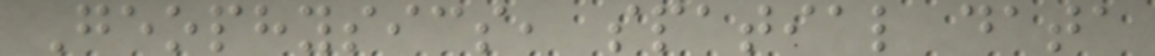Geophysics, spatial data
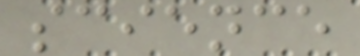science
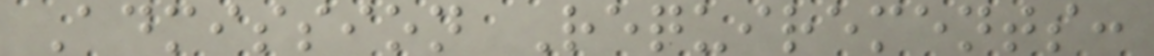Admission Requirements:
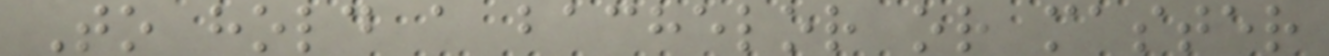To hold a bachelor or master
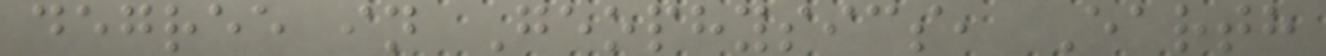degree in Geophysics, Earth
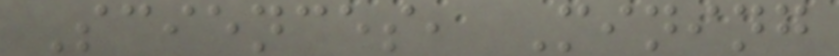Sciences, Mining
